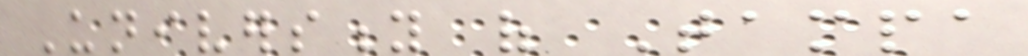University of Tampa
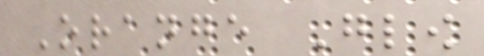Orange Glow
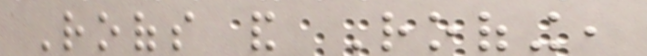Roofs and Roofing,
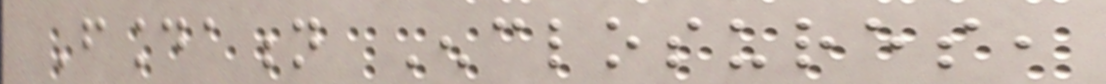Foundation Enclosures,
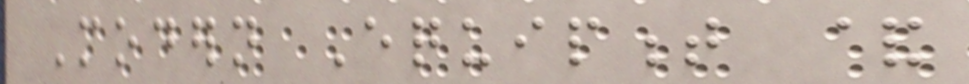Modern Equipment &
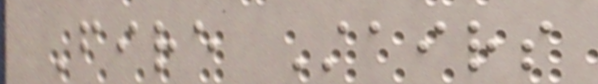Fire Stairs
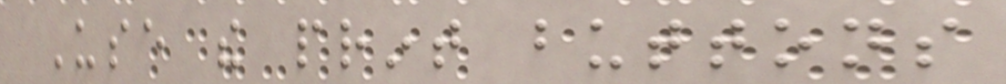Use the print buttons
